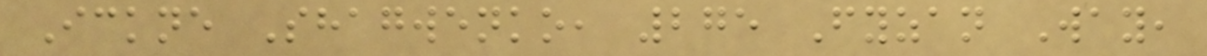Ickne Shagwenko, 275 Fyzan Way,
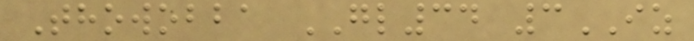Thowobba GL34 3IZ
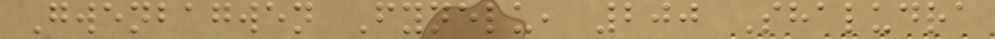Gwenbagwen Fynelu, 200 Shaludra
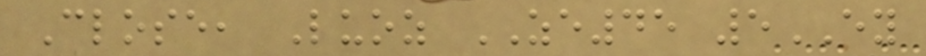Close, Luoz ZE45 5EY
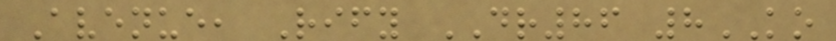Avenue, Rify DR86 8KO
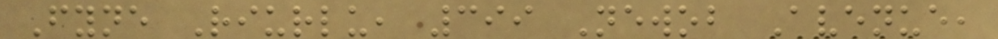Fyne Riurlu, 399 Newob Avenue,
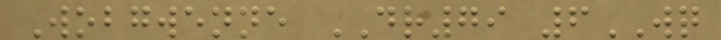Wobgwenne DR79 6WQ
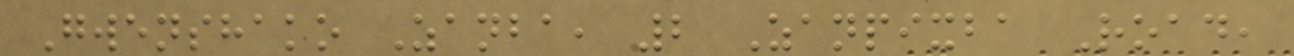Gwenshako Zanba, 2 Zanpixba Road,
